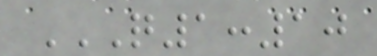Q1:10
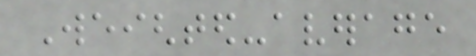Weighted-average
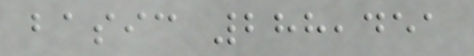basic 288,451
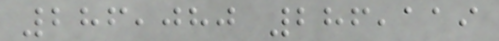286,080 286,119
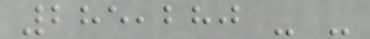285,280 - -
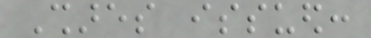Shares issued:
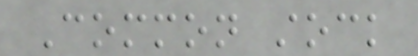Common stock
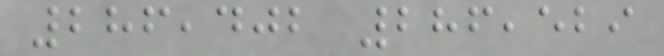286,402 286,529
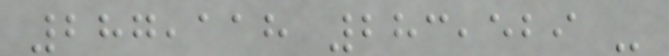287,118 283,529 -
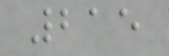215
